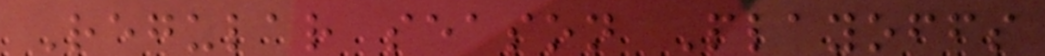Regular season Playoffs
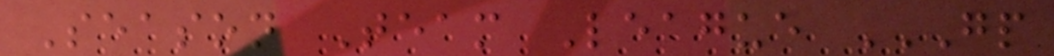Season Team League GP
